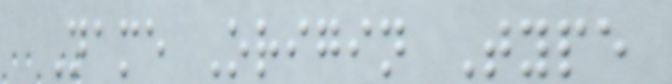Name Origin Type
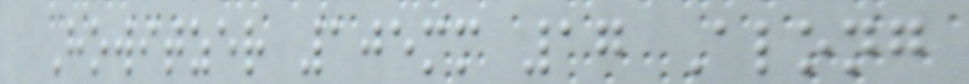Howitzer 105mm 17 Along
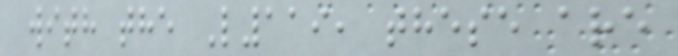with the L119, these are
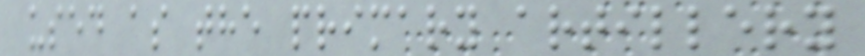used as the primary artillery
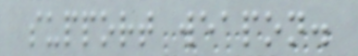support weapon.
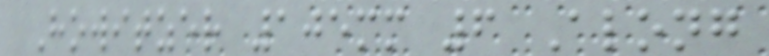Howitzer 105mm 6 Along
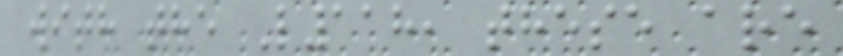with the L118, these are
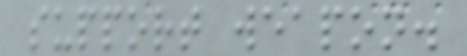support weapon.
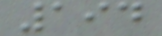194
